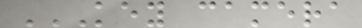KEY CAMERA
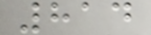814
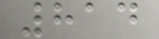814
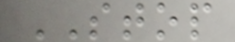STOP
